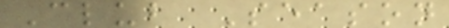Club Season
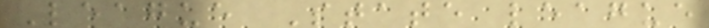League State league
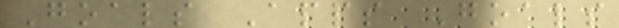Goals Apps Goals
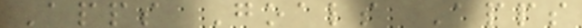Apps Goals Apps
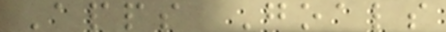Apps Goals
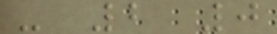- 2 0
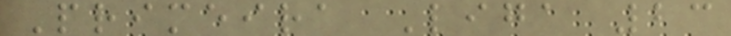Primeira Liga 23
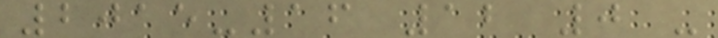2015-16 12 0 -
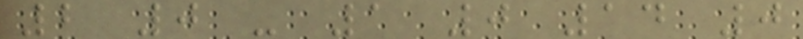2 0 - 1 0 14 0
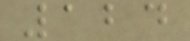124
